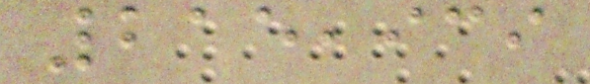215,939
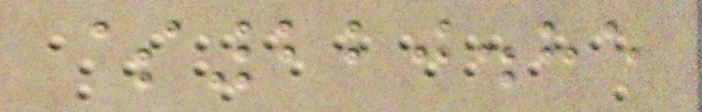$220.85
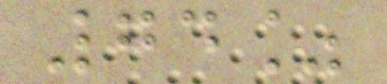74%
